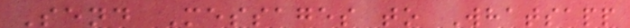Send Messages to Whatsapp
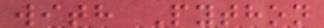with Python
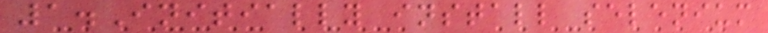1.Initially install selenium
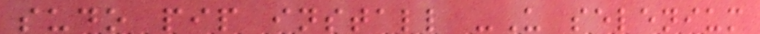sudo pip install -U selenium
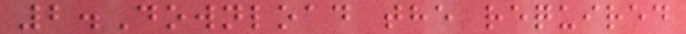2.Download the required
